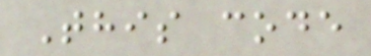This code
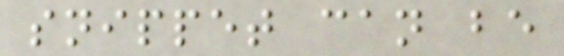snippet can be
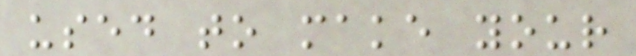used to make your
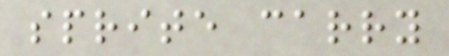sprite carry
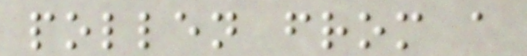pollen from a
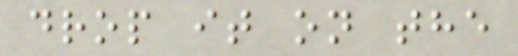drop it on the
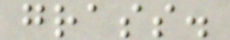grass.
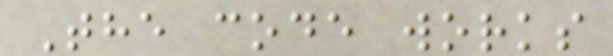The code works
